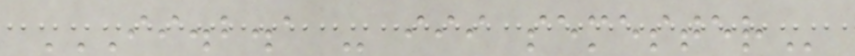II.B.A - III SEMESTER
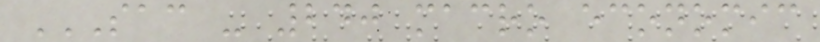SAC - 240 MACRO ECONOMIC
